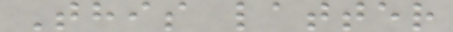This latter
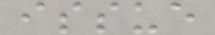issue
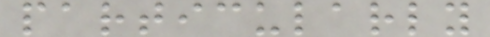particularly
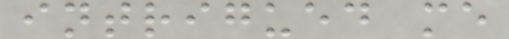intrigued me
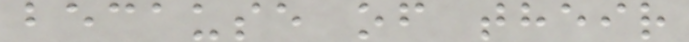because of their
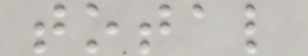total
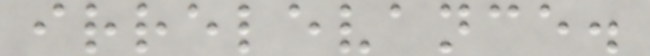irrelevance.
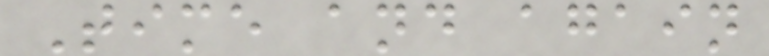Time and again
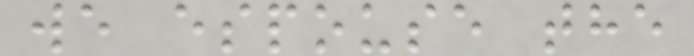we espouse the
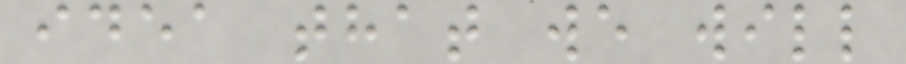idea that we will
